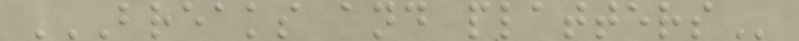BREAKS AND PLATTERS
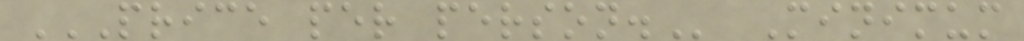PRICE PER PERSON. Minimum
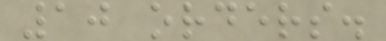10 orders.
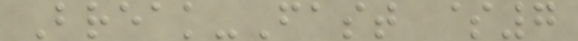Break-Fast $7
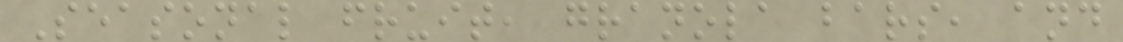Seasonal fruit, granola bars, and
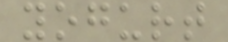yogurt
